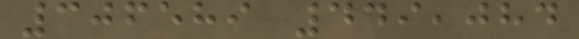306589 449,084
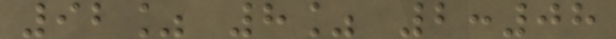92% 8% 2:08
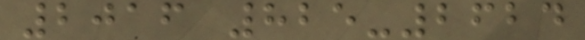2016 825-2624
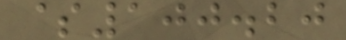$100.20
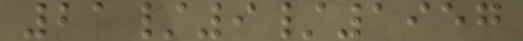21/9/1957
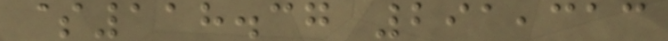$118.37 291,313
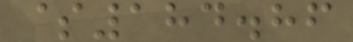$184.86
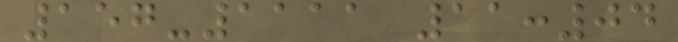157-1111 11:04
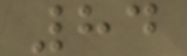84
